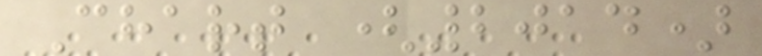Chart (2014)
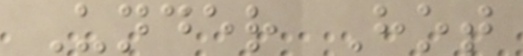Under Hot
